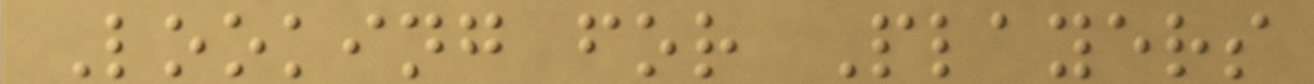Looking for Players
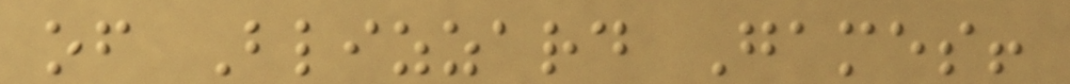of Blizzard Games!
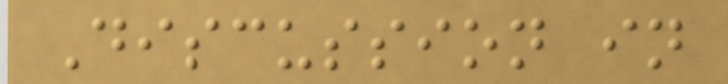Discussion in
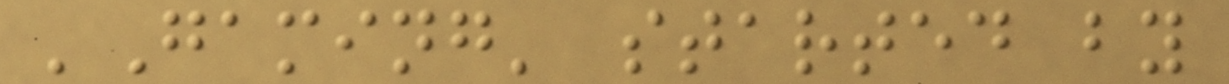'Gaming' started by
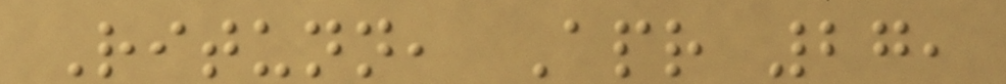Ritunn, Apr 27,
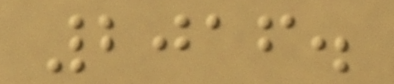2016.
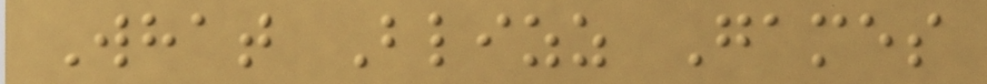What Blizz Games
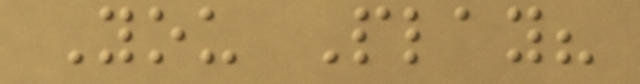You Play?
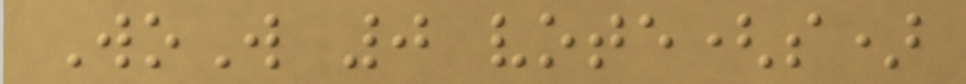WoW 0 vote(s)
